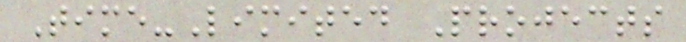Time-Limited Projects
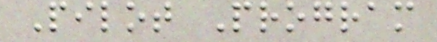Pilot Program
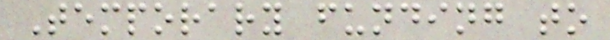Temporary funding to
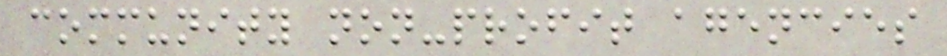community non-profit agencies
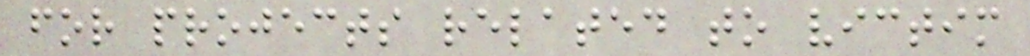for projects related to victim
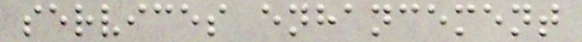services enhancement
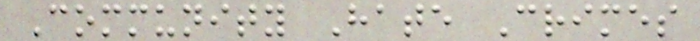Community Hate Crimes
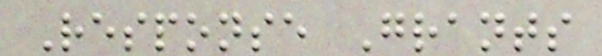Response Grants
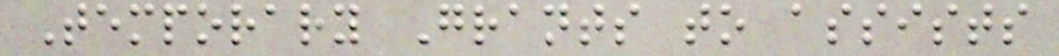Temporary Grants to assists
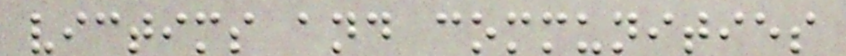victims and communities
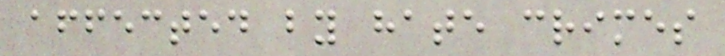affected by hate crimes
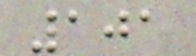101
